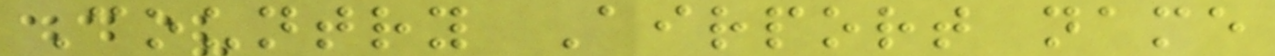Country Airport name
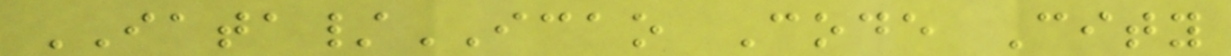IATA/ICAO Code City
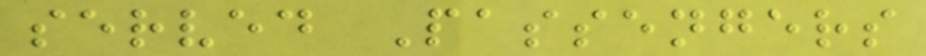served Passengers
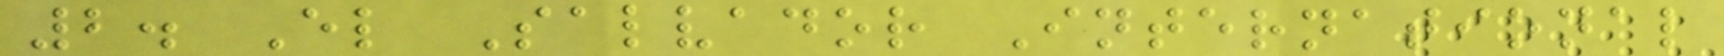2. El Salvador International
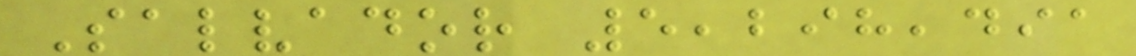Salvador 5,298,491
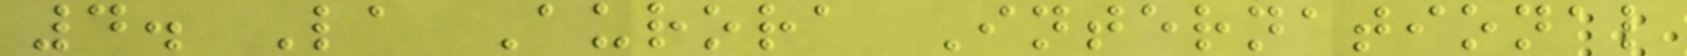4. La Aurora International
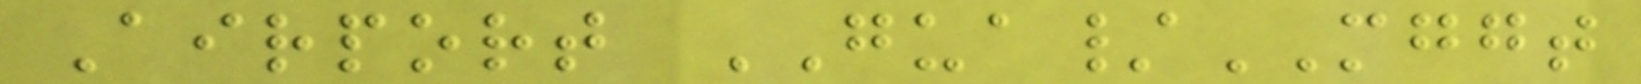Airport GUA/MGGT
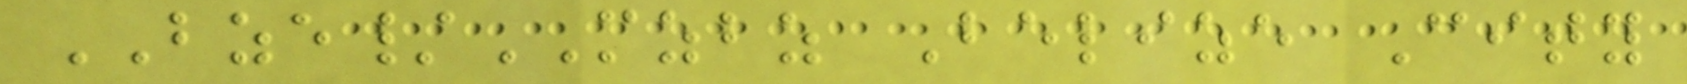BZE/MZBZ Belize City
